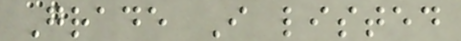Grade I listed
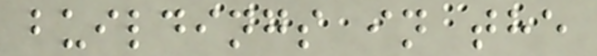buildings in the
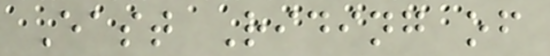East Riding of
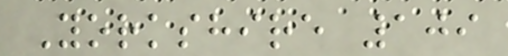Yorkshire 109
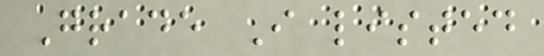Grade I listed
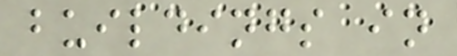buildings in
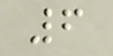6
